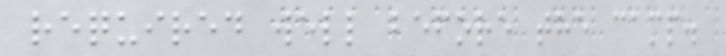required well before the camp.
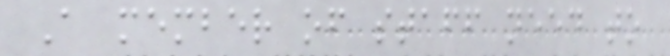A member of staff need to
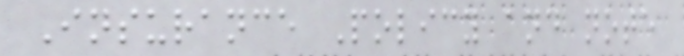Insurance Policy and note
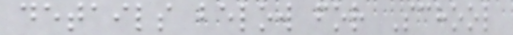details below for School
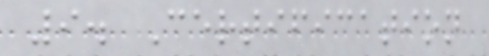9. Certification
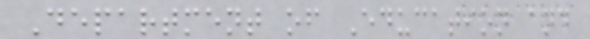Department of Education and
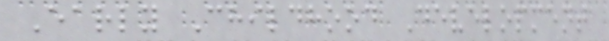Early Childhood Development
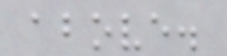above.
